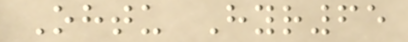Ohtu Hyr65
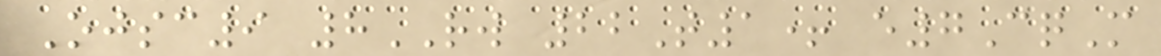Ojsc9 8RW 22T1+ e7CqM
